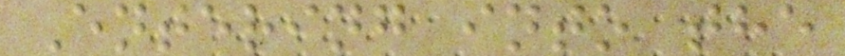Entering into the
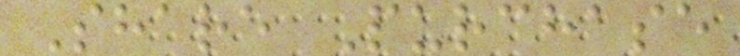Share Purchase
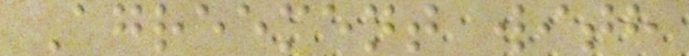Agreement with
